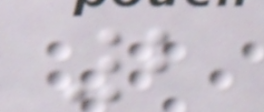2
